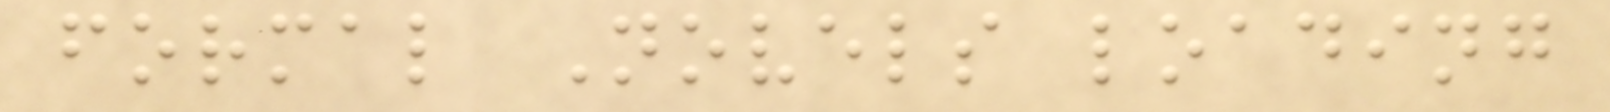formal Novels loading
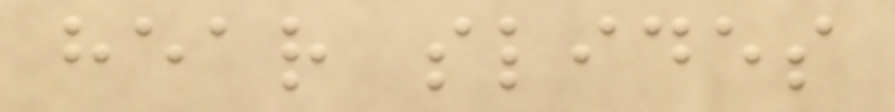hear slides
